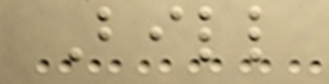Bill
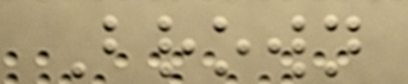Brown
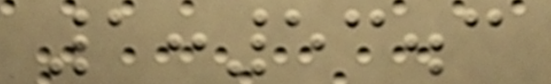1:53.3
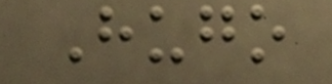Hugo
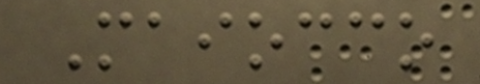Maiocco
